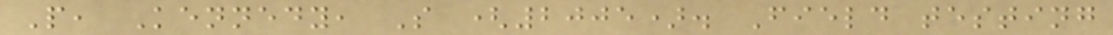P, Kennedy, S (2005). Field testing
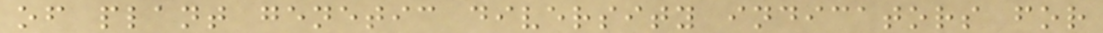of plant genetic diversity indicators for
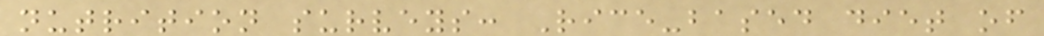nutrition surveys: Rice-based diet of
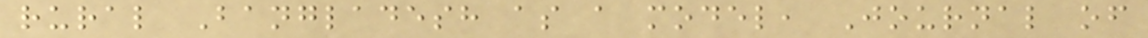rural Bangladesh as a model, Journal of
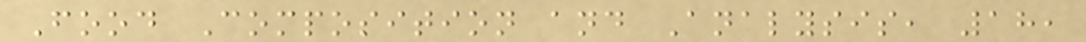Food Composition and Analysis, 18,
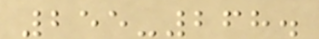255-268.
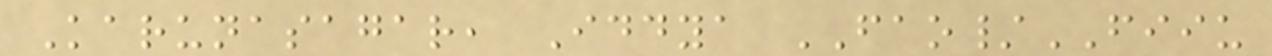Karunasagar, Iddya FAO/FIIU
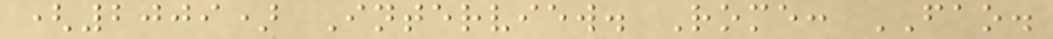(2009) Interview. Rome: FAO.
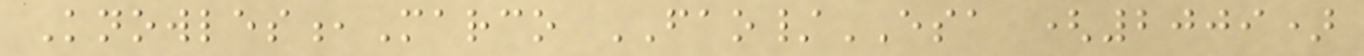Knowles,Marco FAO/ESA (2009)
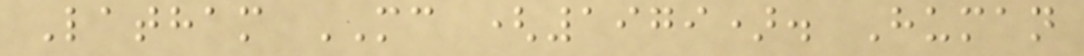Latham MC (1979). Human
